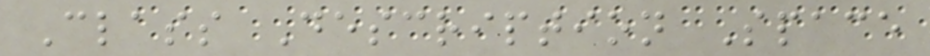Class Description Space
